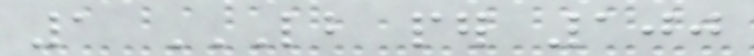1 LB PER 100
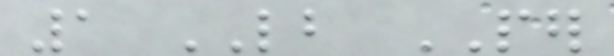1 LB PER
